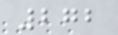272
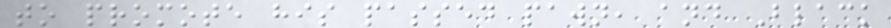to promote his passed pawn, and Black
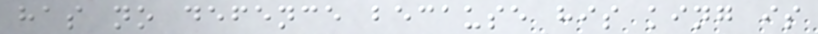has no defence because his king is
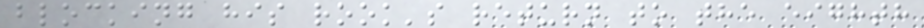blocking his rook's return to the eighth
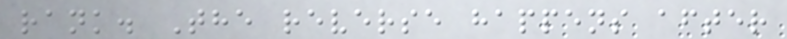rank. The reverse happens after
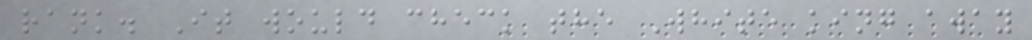rank. It would check the White king away
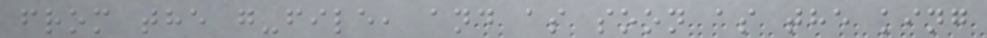from the g-file, and as soon as the king
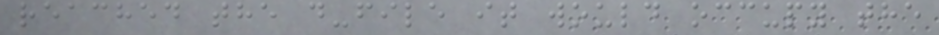reached the d-file it would occupy the
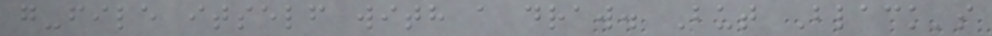g-file itself with a draw. But Black's
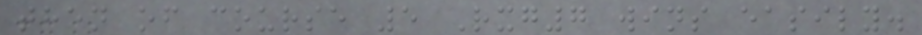then of course 5 Rxg7 wins easily.
